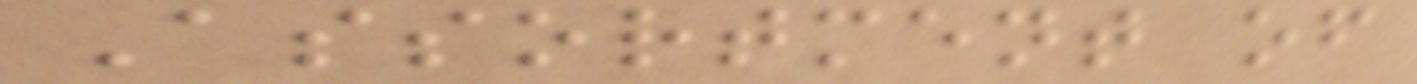Assortment of
